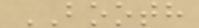BOOTH
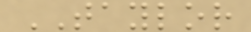TAYLOR
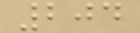204
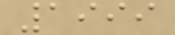1999
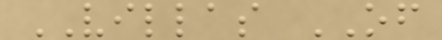VILLAS OF
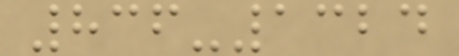836-1324
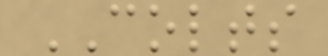COLTS
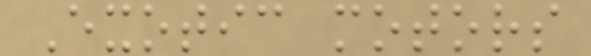Exotic motors
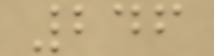246
